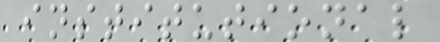institutional
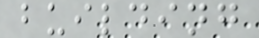building
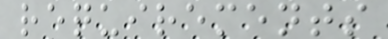requirements
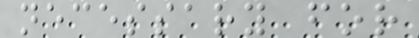necessary for
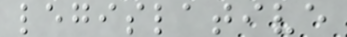legislative
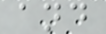and
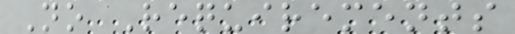No Requirements
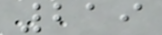219
